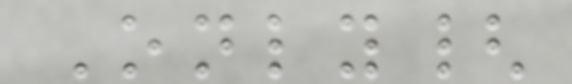Only{
